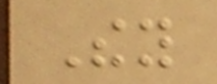They
